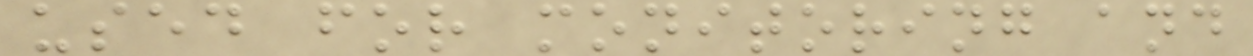used for monitoring and
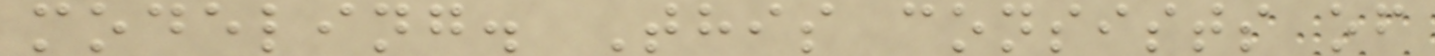modeling. This consists of
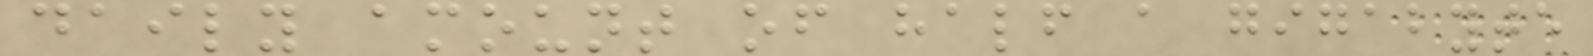daily amount of half a gigabyte
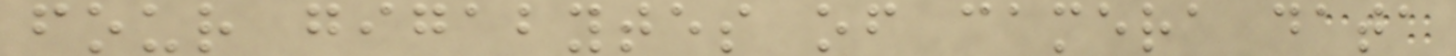four gigabytes of camera data
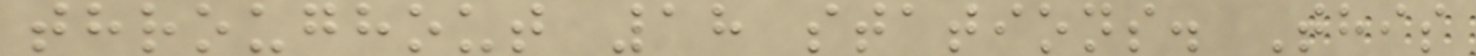throughout 18 stations. This
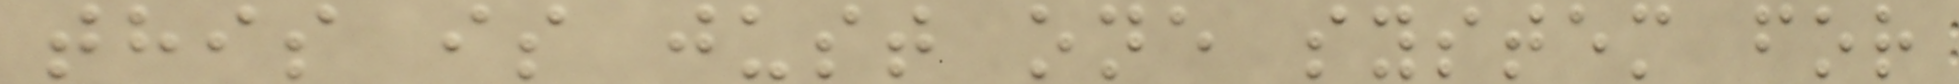this is just one system for
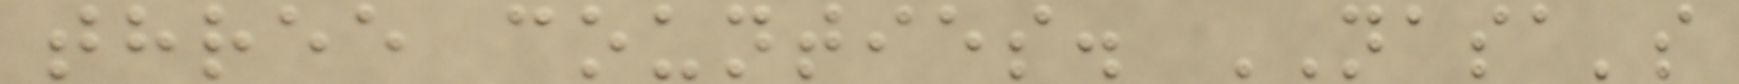three counties. NASA's
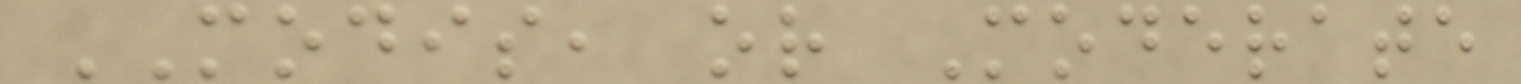MODIS, or Moderate
